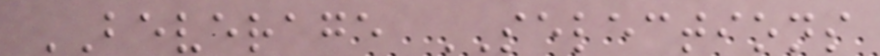BEVERAGE SELECTIONS
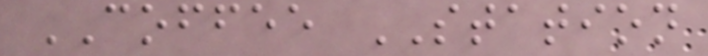COFFEE STATION
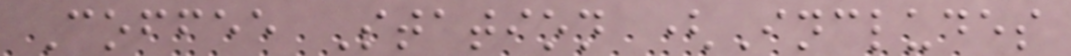Coffee Station (Includes
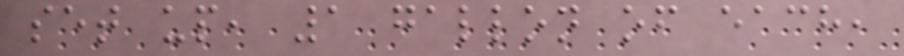set up, 1 gallon of each,
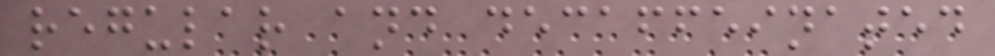regular and decaffeinated
